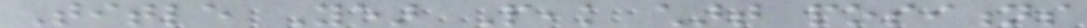Title Year Peak chart positions
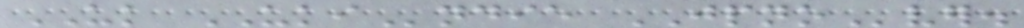UK UKIndie JPNOver.
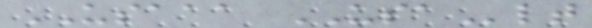USAAA USAlt
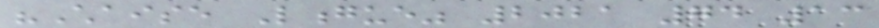"Chaise Longue" 2021 74 13
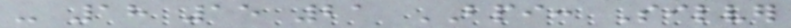- 18 15 21 BPI: Silver
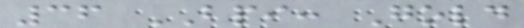36 BPI: Gold
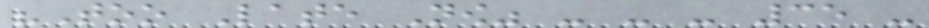"Too Late Now" - - - 35 -
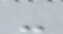-
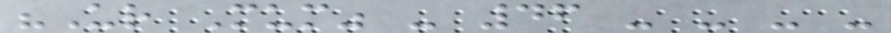"Ur Mum" - 46 - - - -
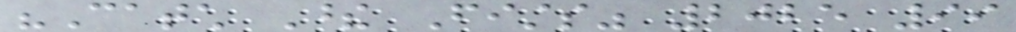"Catch These Fists" 2025 99
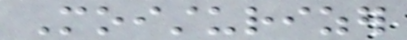Moisturizer
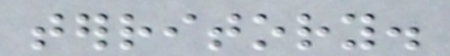territory.
